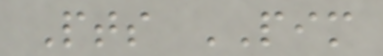Pts PIM
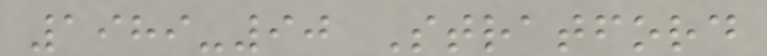1989-90 Stratford
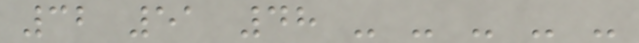32 51 48 - - - - -
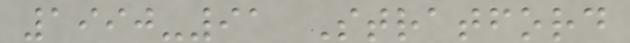1990-91 Stratford
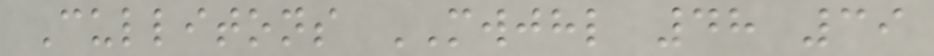Cullitons MWJHL 48 39
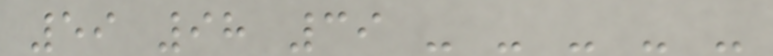59 98 39 - - - - -
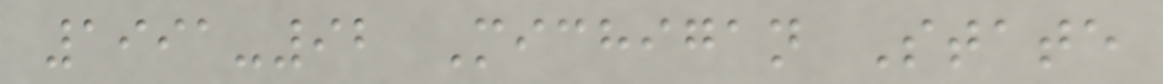1991-92 Michigan State
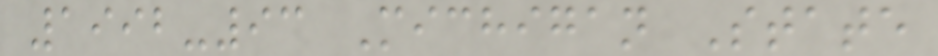1992-93 Michigan State
